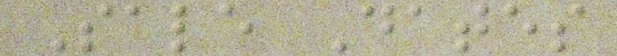Sale Dates
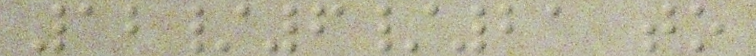12/6/21 to
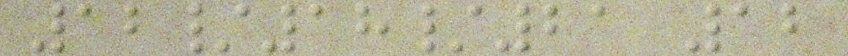12/18/21 12
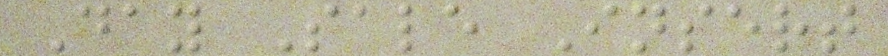Day Sale Insert
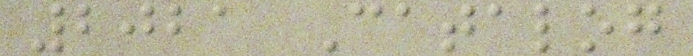2021 Catalog
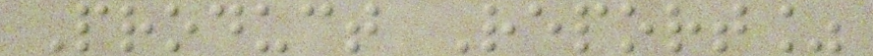Product Report%
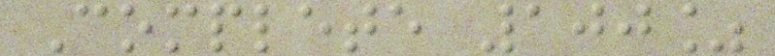Complete 100%
